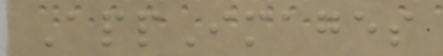AppImages
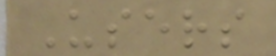Users
